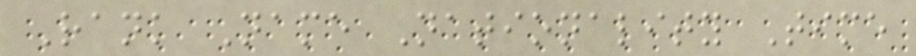Rank Name Nationality Time
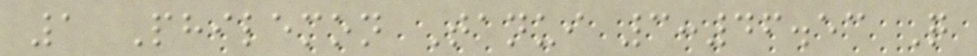1 Philemon Tanui 3:46.53 Q
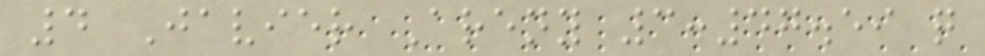4 Javier Areny 3:47.59 q
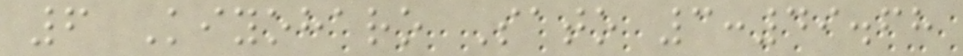6 Kiyoharo Sato 3:49.68
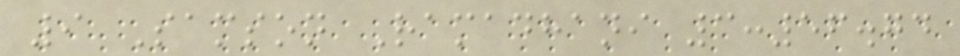9 Samson Ramadhani 3:56.74
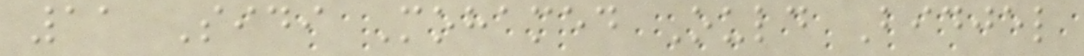11 Sidi Mohamed Ould Bidjel
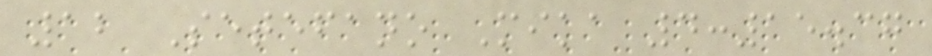12 Setefano Mika 4:15.37
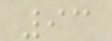93
